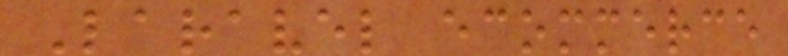Laravel ecommerce
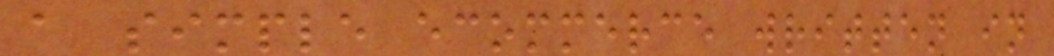a simple ecommerce written in
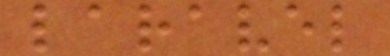laravel
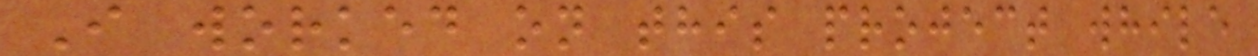I worked on this project while
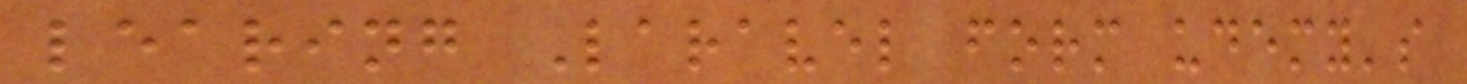learing Laravel form udemy's
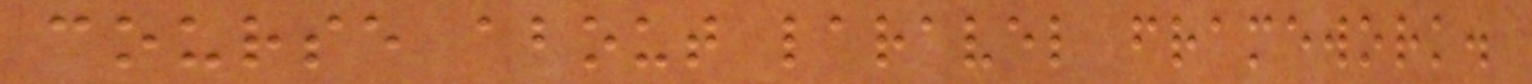course about laravel framework.
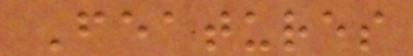Features
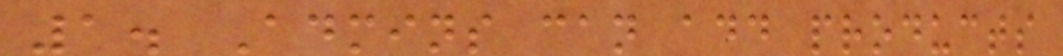1. Admins can add products
